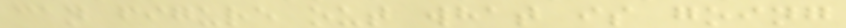can figure out what is going
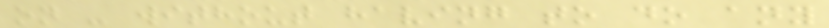on - without having to do any
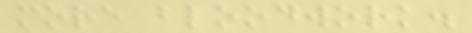more bloodwork.
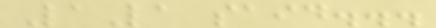LaLa said...
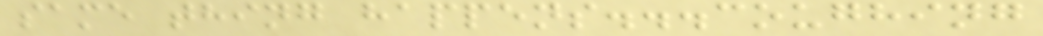same thing happens...coughing
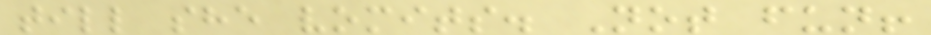till she vomits. Not fun!
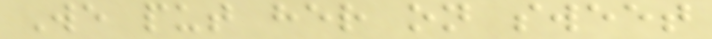We put her on sweet
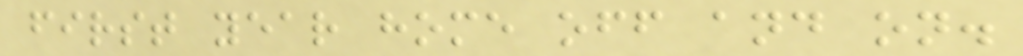first year home off and on.
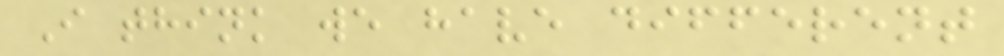I think we have different
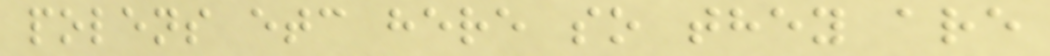polens etc here so they are
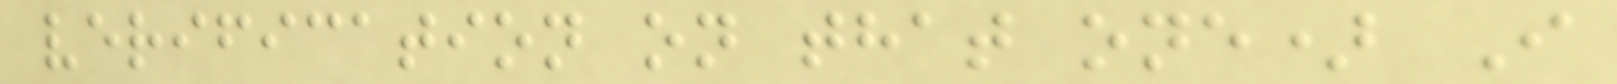verification on that one) I
